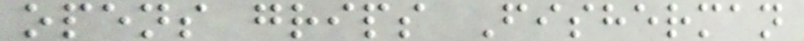opens grips Fisherman
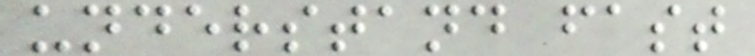understand fast
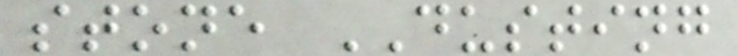stone DUSTING
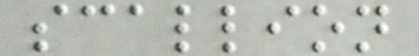scallion
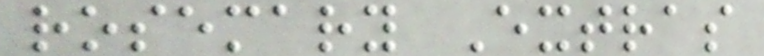rosemary Extras
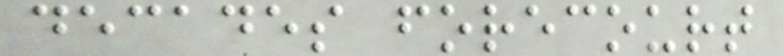decades forecourt
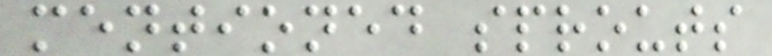mentioned sprouts
